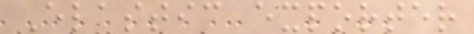Elastic exporter
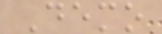Demo
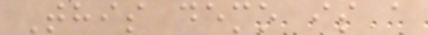This demo is a
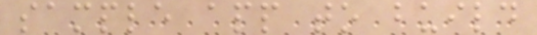sample app to build
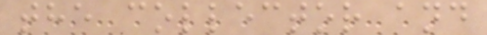the collector and
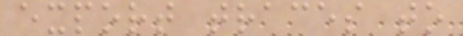export traces to
